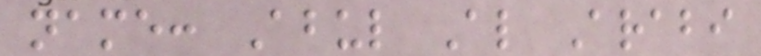name: Abul Al Arabi
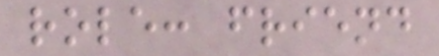role: friend
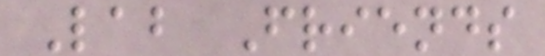Lab Friends
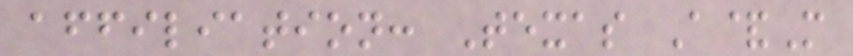affiliation: Texas A&M
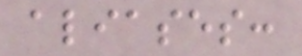aliases:
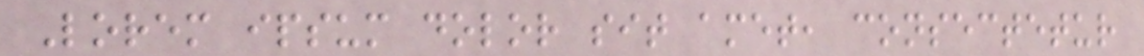Lorem ipsum dolor sit amet, consectetur
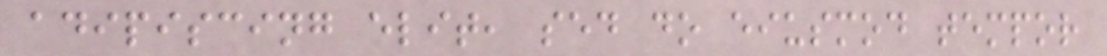adipiscing elit, sed do eiusmod tempor
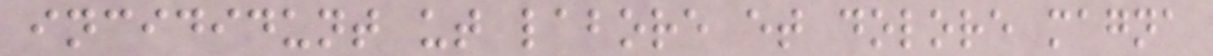incididunt ut labore et dolore magna
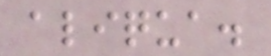aliqua.
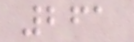261
